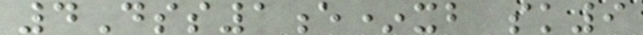4Dss1e*xb sk9
